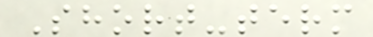Short-term
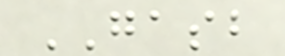GASB
